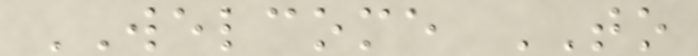WELCOME TO
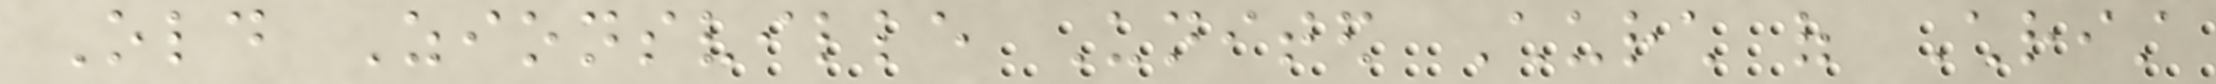Old Zionsville United Church of Christ
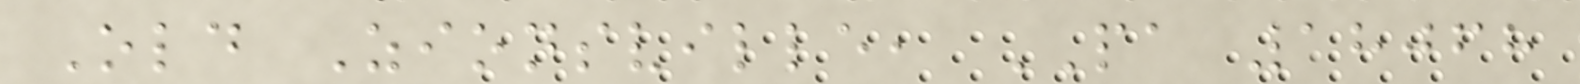Old Zionsville, PA 18068
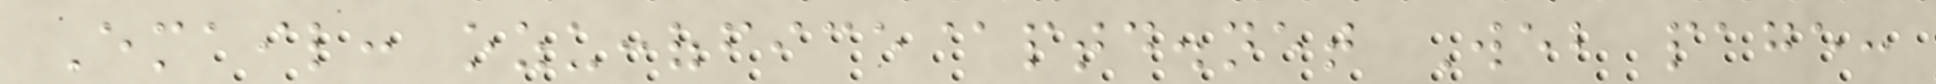Email: ozuccoffice@ptd.net Web page:
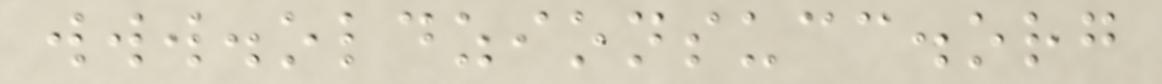www.oldzionsucc.org
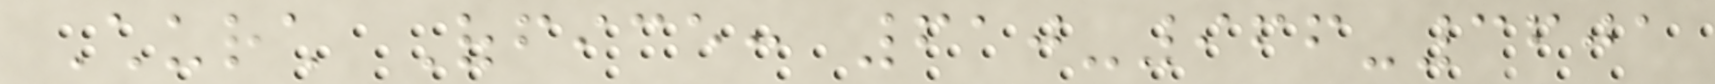Church Office: 610-966-3601
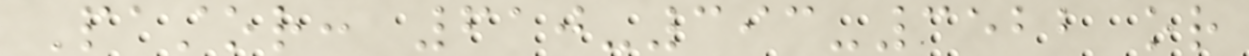Pastor: 610-393-3522 or
